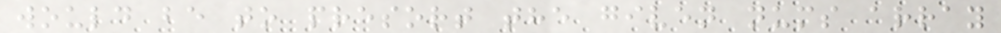would be to presort the given nums array
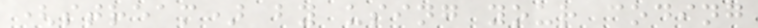(stream) by using your coding
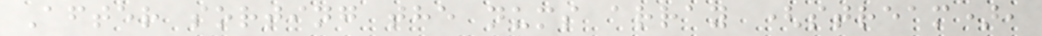After sorting the nums array (stream),
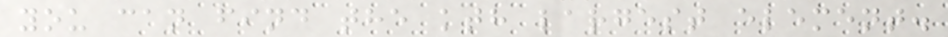you can find the kth largest element.
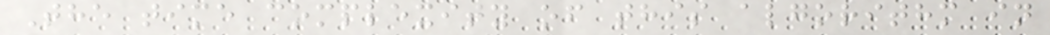The time complexity of this algorithm in
